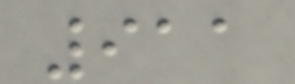911
